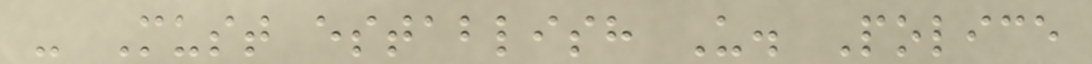- Must establish U. Police
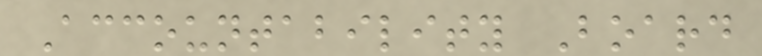Accountability Board
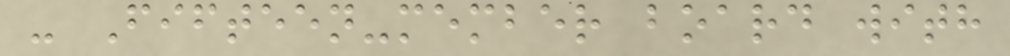- Fifteen-member board with
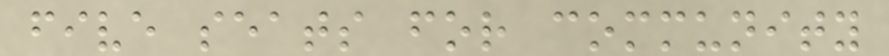five seats for community
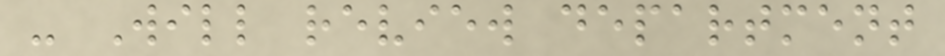- Will review department
